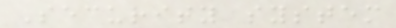Security system
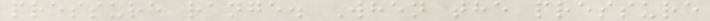pressure range. When the pressure
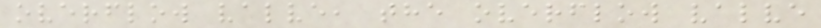overflow valve, the overflow valve
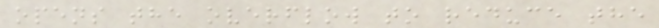opens the overflow to reduce the
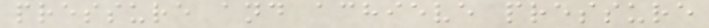pressure and achieve pressure
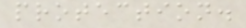protection.
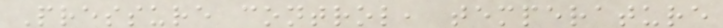Pressure control, temperature
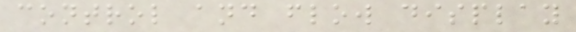control and flow display
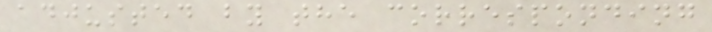adjusted by the corresponding
